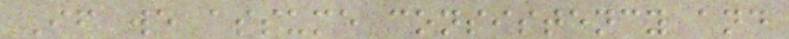If we assume consistency and
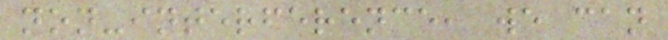non-interference, we can
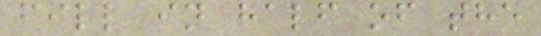fill in half of the
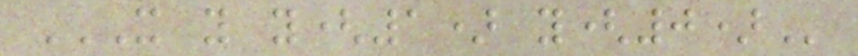X Y Y(1) Y(0)
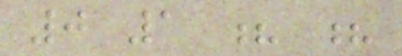0 1 ? ?
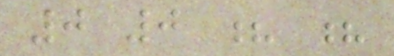0 0 ? ?
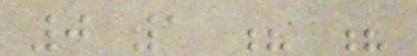0 1 ? ?
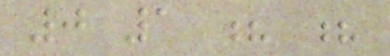0 1 ? ?
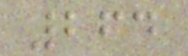264
